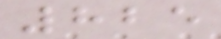825
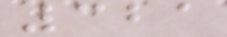321
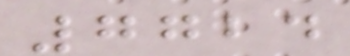7724
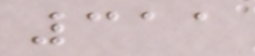311
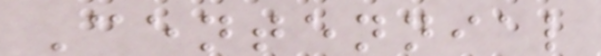Centennial
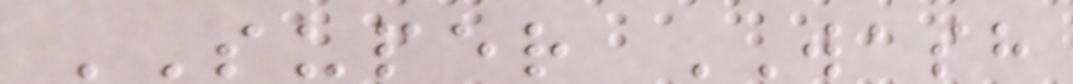SUPER WASH
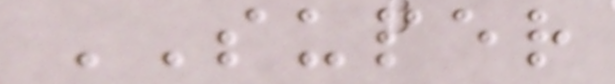SUPER
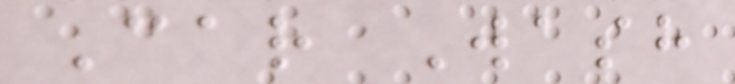Car Wash
